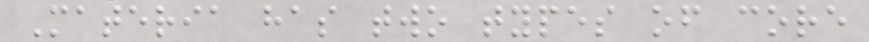Materia has two types of core
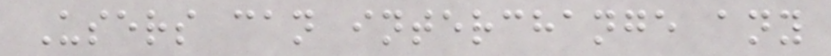Users can interchange any
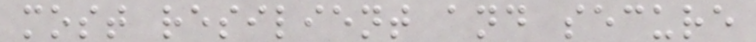most resilient and secure
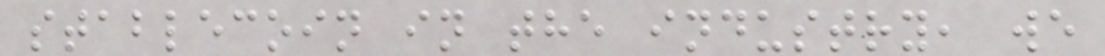stablecoin in the industry, we
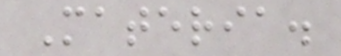Materia.
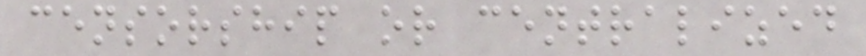censorship or centralized
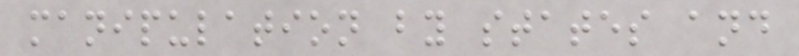manipulation by states and
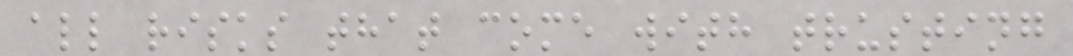all risks that come with trusting
